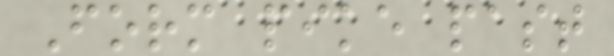Form pike past
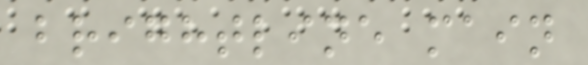brightline main
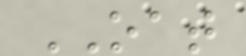OAT
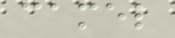camel
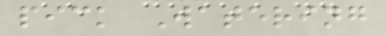pick Watering
